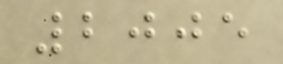2005
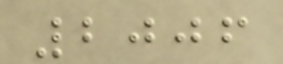2006
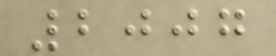2007
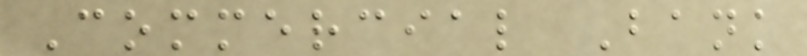Commercial Bank
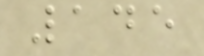145
